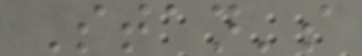Stan's
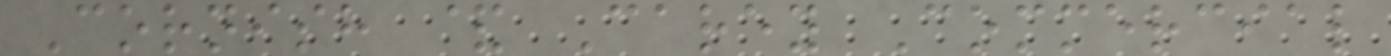Cornish & Carey Commercial
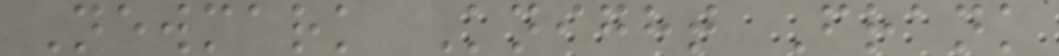Newmark Knight Frank
